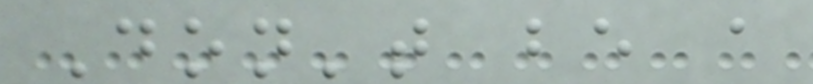Don't be a
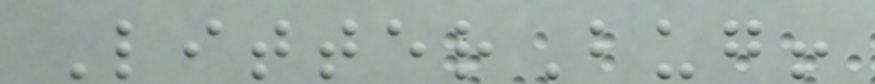LitterBug!
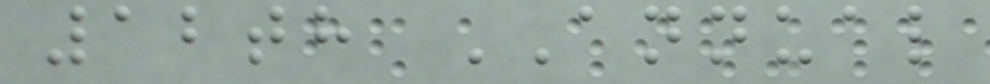12th ANNUAL
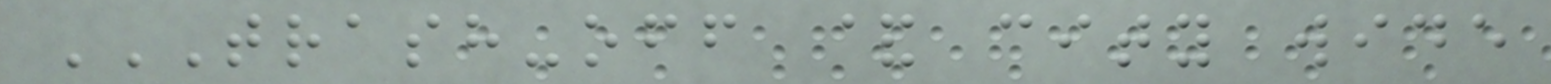TRASH-OFF & CITY WIDE
